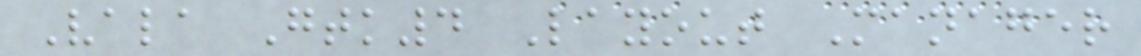Vala Gtk4 Layout Manager
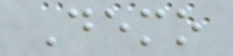Demo
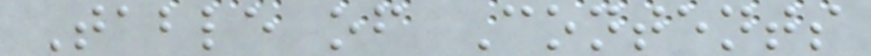Table of Contents
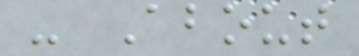- About
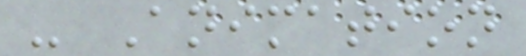- Animation
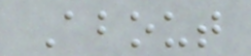About
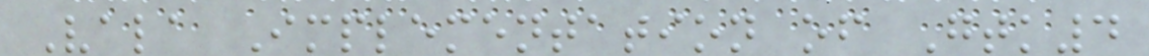Vala Implementation of Gtk4
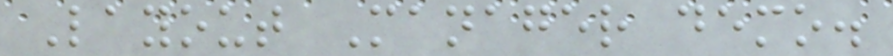Layout Manager demo.
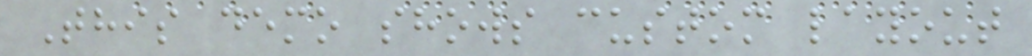This demo shows custom layout
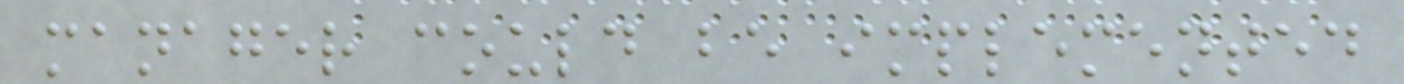manager could be implemented
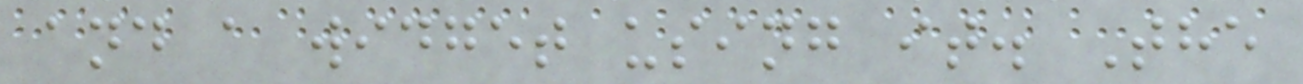and a widget using it. The
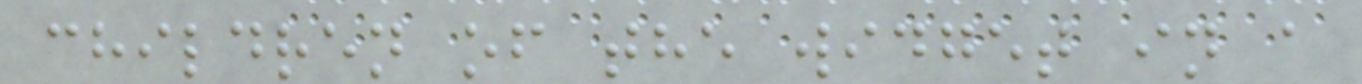children of the widget in a
